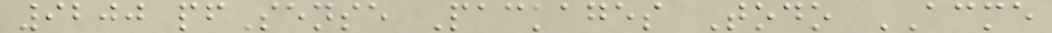9200 pfSense Packages Todo ACME
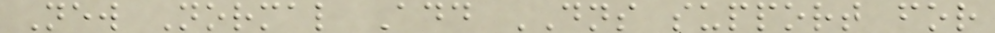New Normal Add DNS support for
